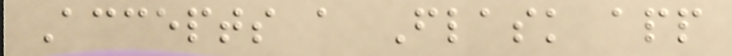Accepts a Flask app
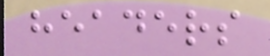headers
